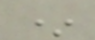*
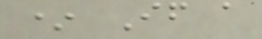* If a
